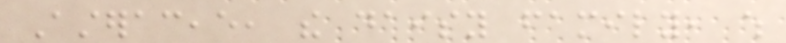Asteraceae, the daisy family, which
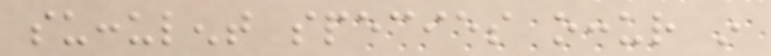succulent species occur in
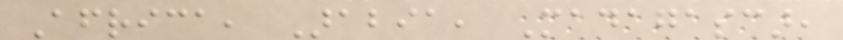Africa, Arabia, Madagascar,
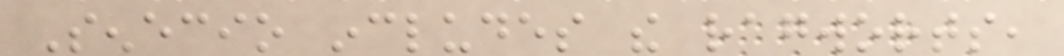Senecio includes the ragworts,
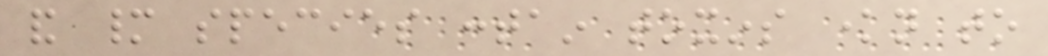and many species contain toxins known to
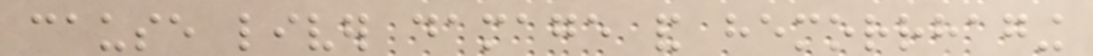cause liver damage and hemorrhaging
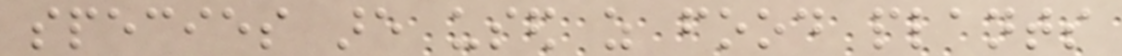species are used as food plants
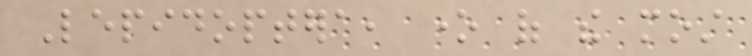Lepidoptera, one of the most
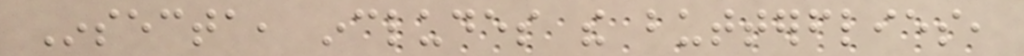Insecta, includes the butterflies,
